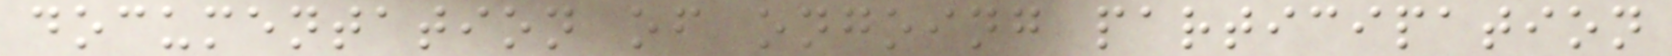documentation of ongoing participation
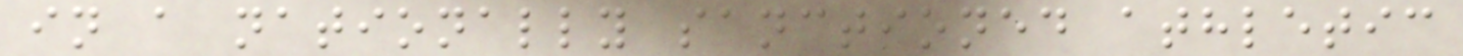in a nationally sanctioned athletic
